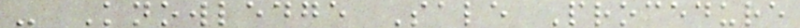- Knowledge Sale Procedure
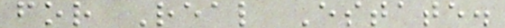for Real Estate.
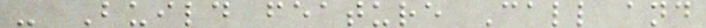- Build feature Call and
